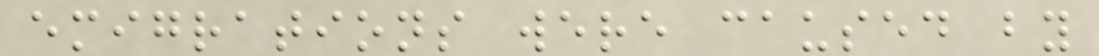emigrations were caused by
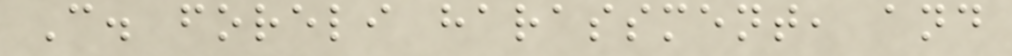C. foreli harassment, and
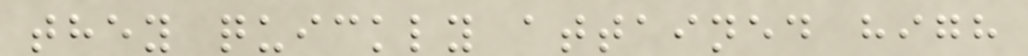they quickly attained high
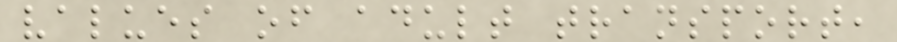values of adult transport,
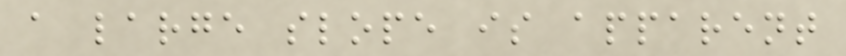a large slope is apparent
